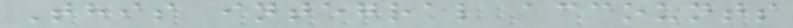This integral accounts
